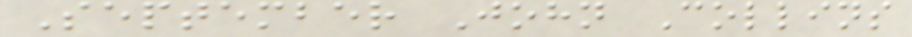September John Collins
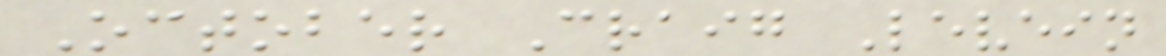October Craig Levein
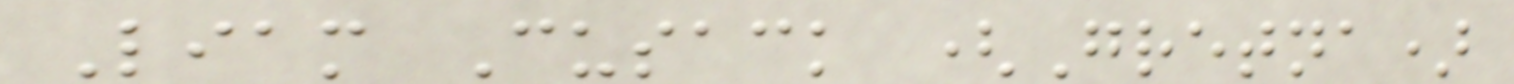Liam Cusack (Gretna)
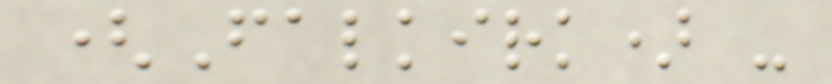(Falkirk) -
